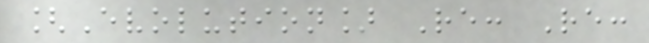[Evolution] Re: Re:
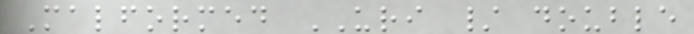Malformed URI / double
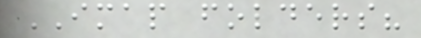IMAP folders?
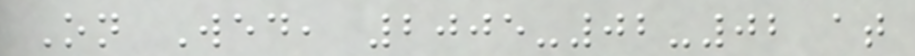On Wed, 2005-02-02 at
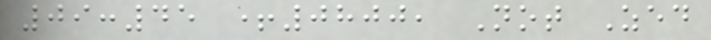09:45 +0800, Not Zed
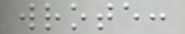wrote:
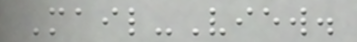Mail-View.
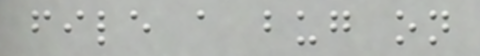file a bug on
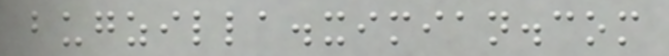bugzilla.ximian.com
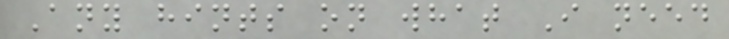Any hints on what I need
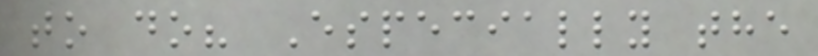to do? Especially the
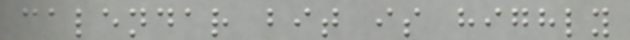calendar bit is highly
